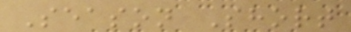Season Short
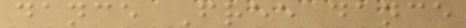dance Free dance
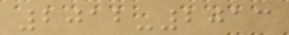2012-2013
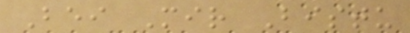Bei Mir Bistu
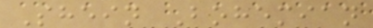Shein Bohemian
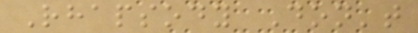Rhapsody Don't
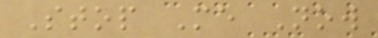Stop Me Now
